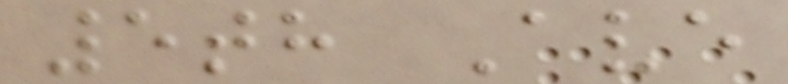5th Ave
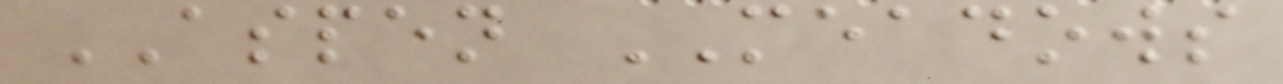ASPEN MEADOWS
